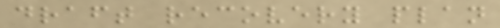draft recovery plan
